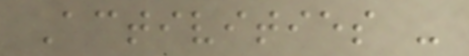Activities -
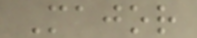Major
